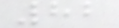82
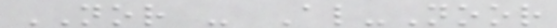NOR - Al-Noor
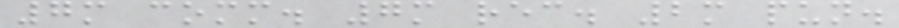7m comm. 7m rec. 2m pun.
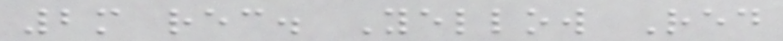2m rec. Yellow Red
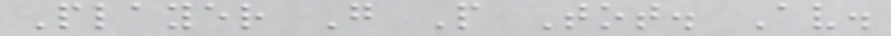Player G P Tot. Av.
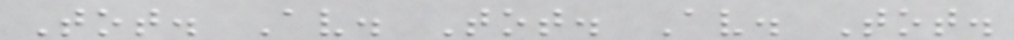Tot. Av. Tot. Av. Tot.
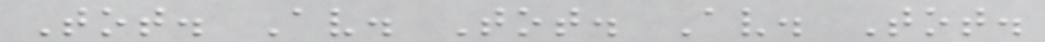Tot. Av. Tot. Av. Tot.
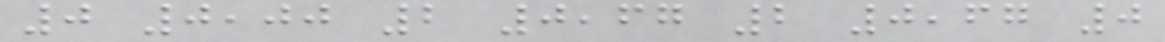0 0,00 2 0,67 2 0,67 0
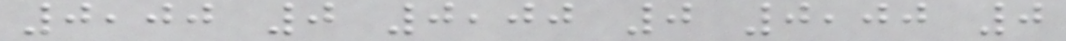0,00 0 0,00 0 0,00 0
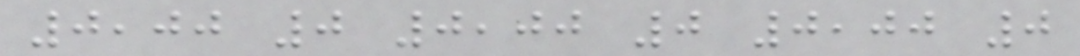0,00 0 0,00 0 0,00 0
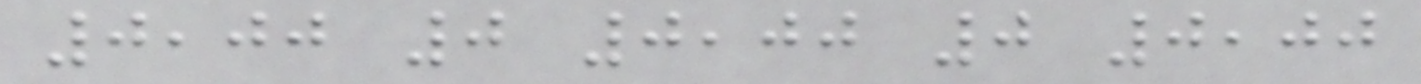0,00 0 0,00 0 0,00
